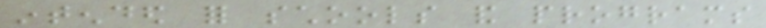intended for schools and programs
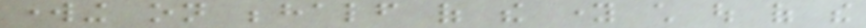working on behalf of the young child out of the
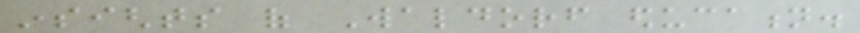insights of Waldorf education.
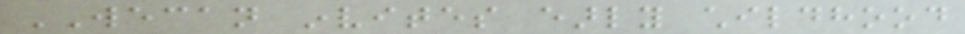WECAN invites early childhood
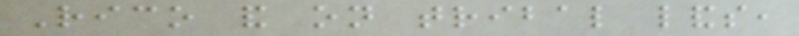Rico and on tribal lands,
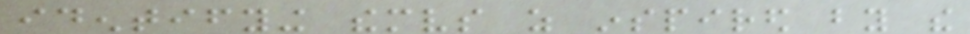identifying themselves as inspired by the
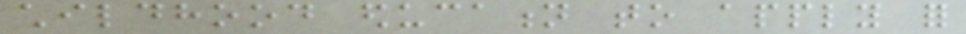childhood education to apply for
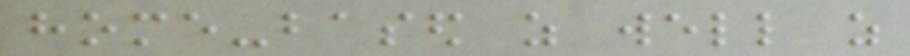home-based as well as
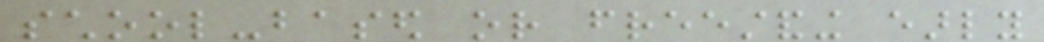school-based or freestanding early
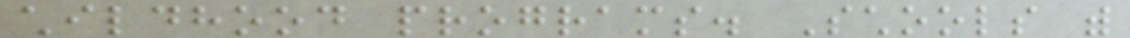childhood programs. Schools with
